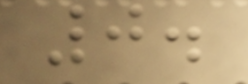0.
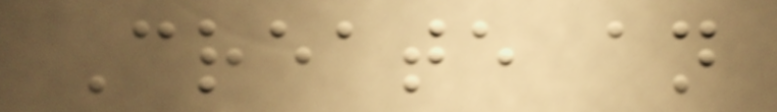Create an
